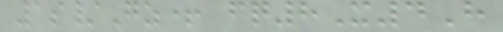1s/Gz+ fq8X4H
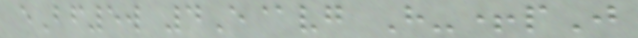eBf5w 4E@vg H-+pJ
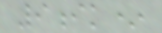9ik*
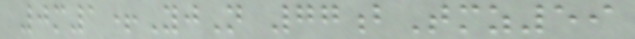0m1+YjN 77bTmz59
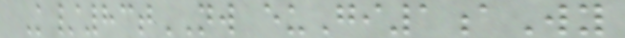K/83tNW euGi1aWy
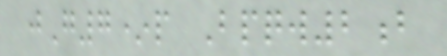jG7*p Bpqw2b
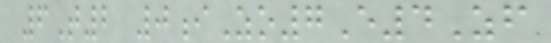6T2 0iZo7E4Zf
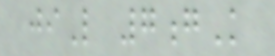jiL 7gK
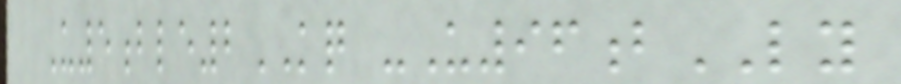U5ble2KQ -U96bLY
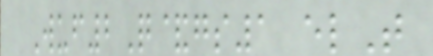Wuf2Q&gs1 elT
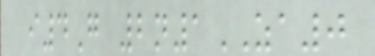i4G 2n1ZA0
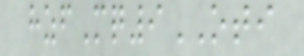hzfMq9OTI
